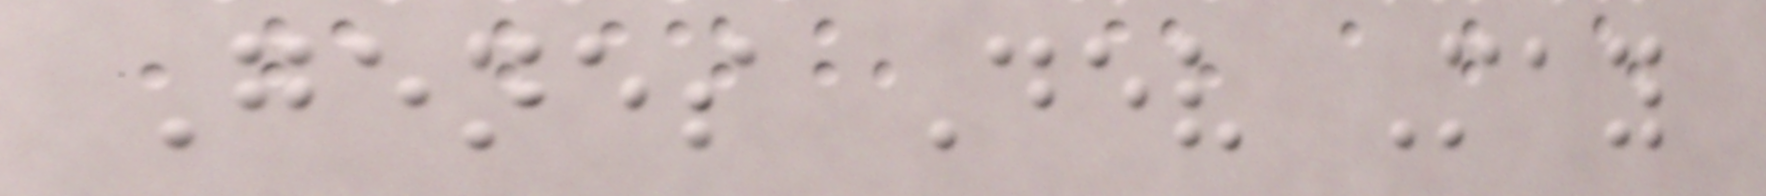Genes Dev May
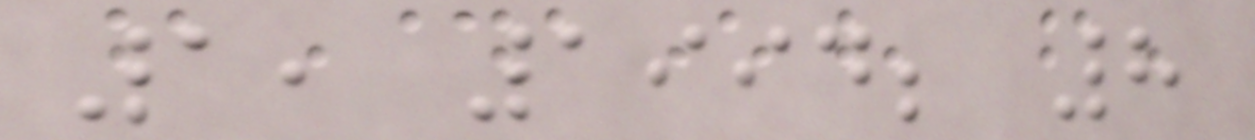1, 1994; 8
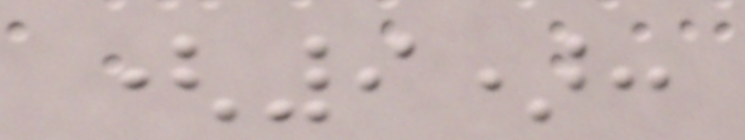(9):
